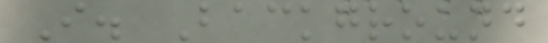I. Background
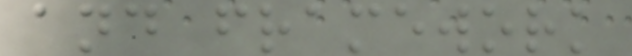and framework
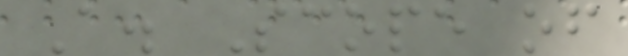A. Scope of
